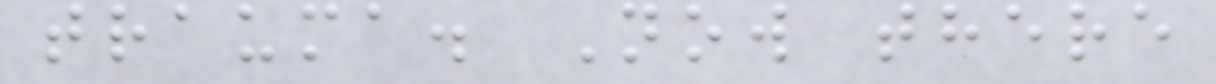trauma. Now there
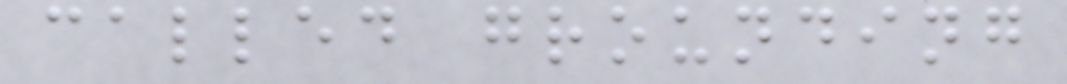called grounding
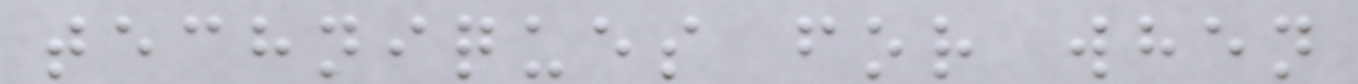techniques for when
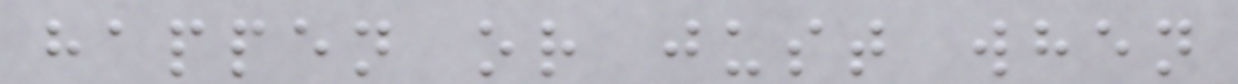happen or just when
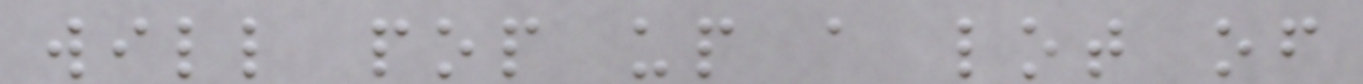will pop up a lot of
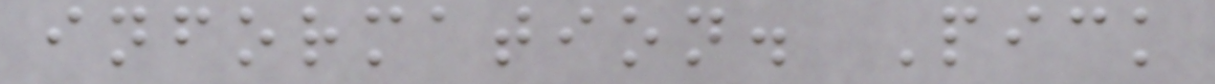information. Pick
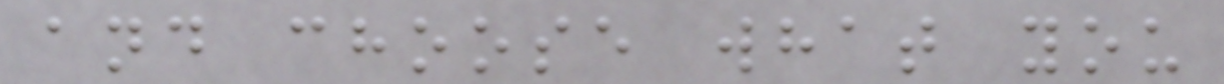and choose what you
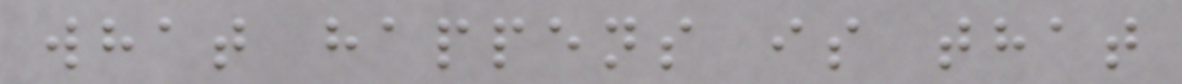what happens is that
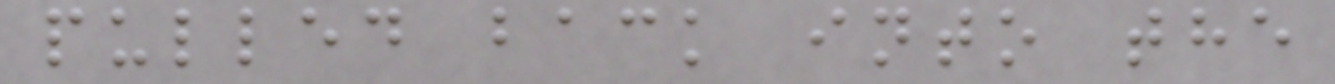pulled back into the
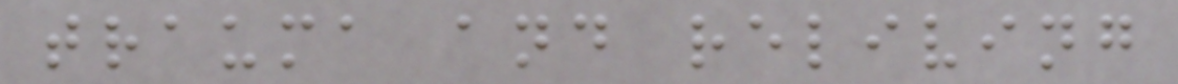trauma and reliving
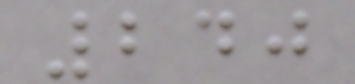240
